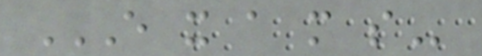E X A M S
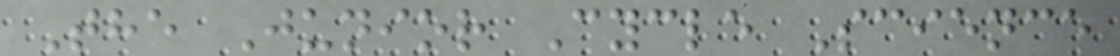The Junior Cycle Science
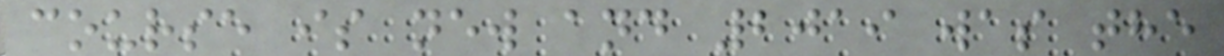course is new and 2019 was the
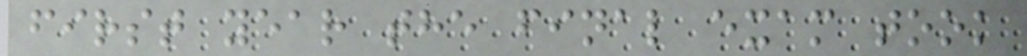first year the final exam took
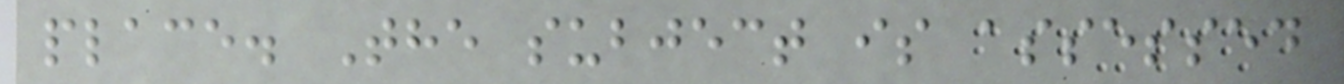place. The subject is assessed
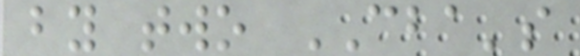by two CBA's
